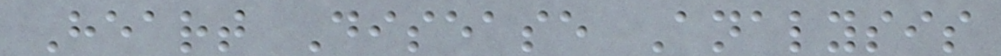Heart Disease Analysis
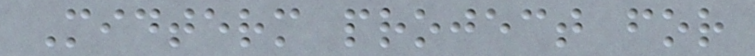Midterm project for
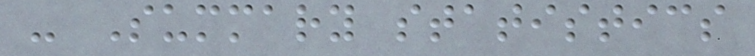- Summary statistics
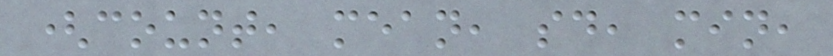(count, mean, sd, min,
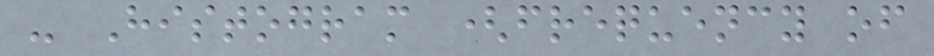- Histogram (frequency of
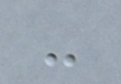-
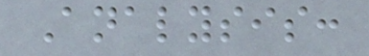Analysis:
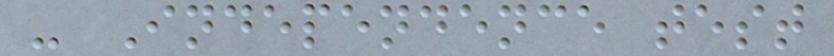- Independence test
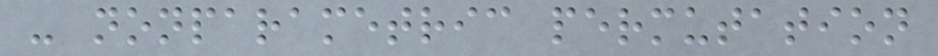- nonparametric permutation
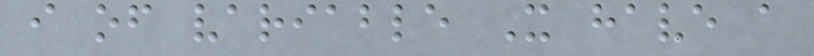i of variable X have a
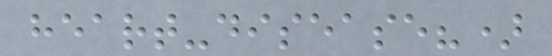heart-disease?)
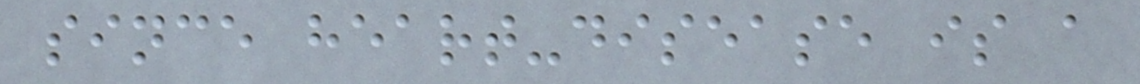since heart-disease is a
